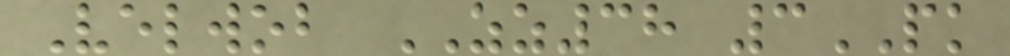Velwob ZZ38 3PK
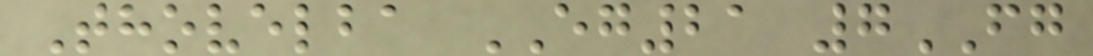Thovelba EG21 7FG
